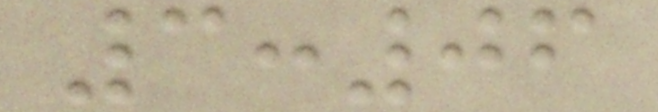3:06
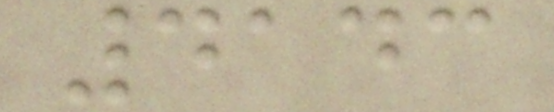4143
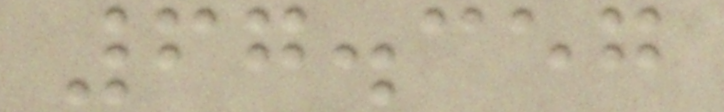67.357
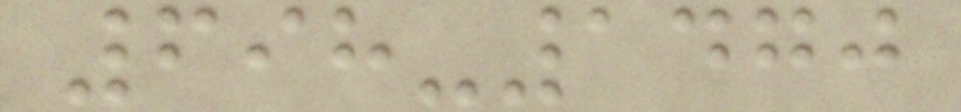698-1470
